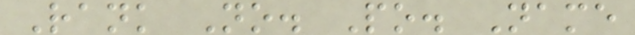Rank No. Po. Name
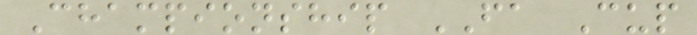Championship FA Cup
